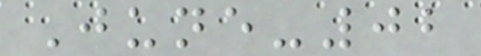June-02
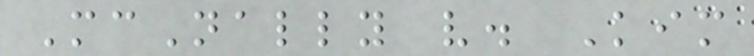McNally v. Kim
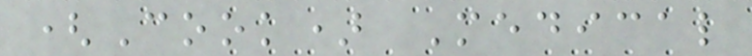(Cook) Medical
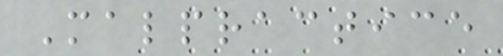Malpractice
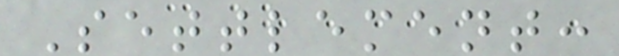Settlement:
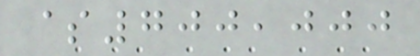$700,000
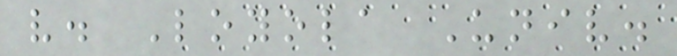v. Loyola Univ.
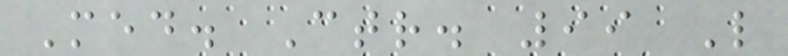Med. Ctr. 99 L
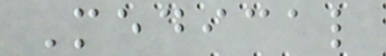Medical
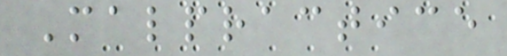Malpractice
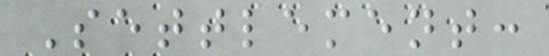Settlement:
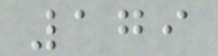179
